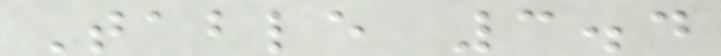Table 3.4
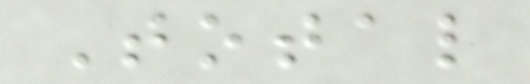Total
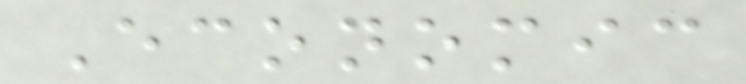Economic
